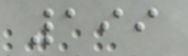199
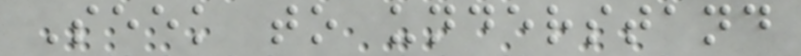Seek to understand
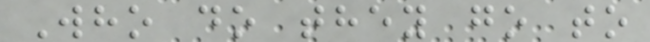Who do they go to
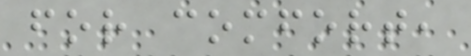for comfort,
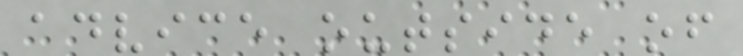advice outside of
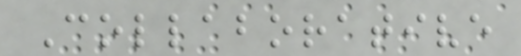Collaborative
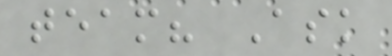team? Ask
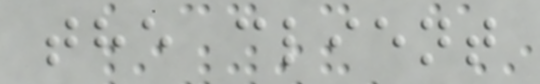the client
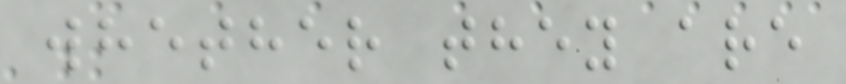whether they are
